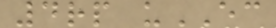4rp uEC
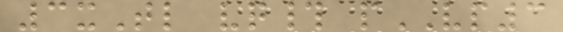3xTl vq# pVP3
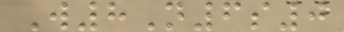W8N6s0
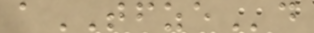aTFZEd
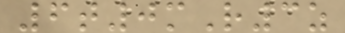6t0mR3z
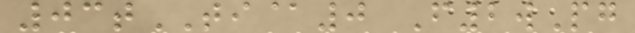03tTI@0 F2wPg
